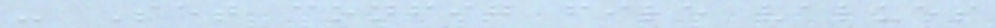- Set config file values
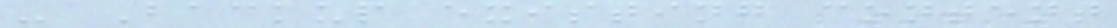- Backup existing content
